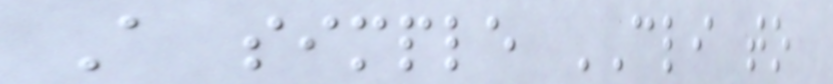A simple CLI to
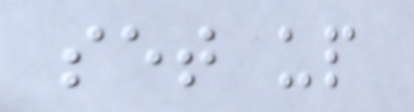set up
